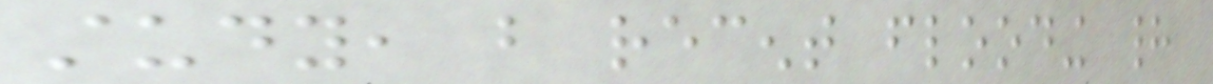study, but recent flooding had
